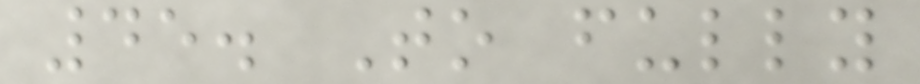45. To fully
